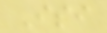Isi
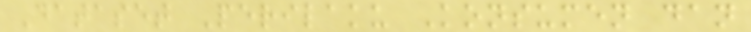Dataset Perilaku Konsumen dan
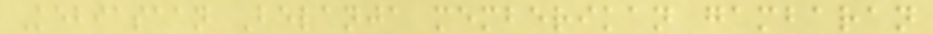Kebiasaan Belanja memberikan gambaran
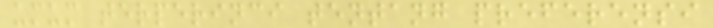umum terperinci tentang preferensi
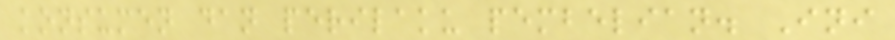konsumen dan perilaku pembelian. Ini
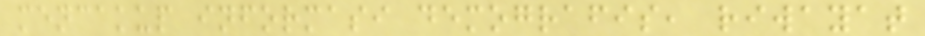mencakup informasi demografis, riwayat
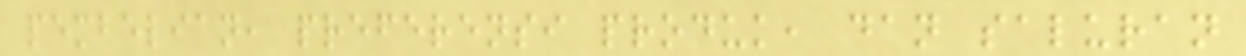pembelian, preferensi produk, dan saluran
